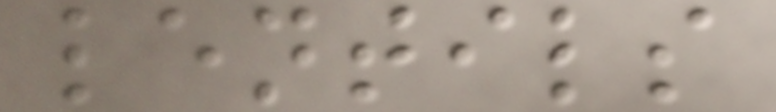lentils
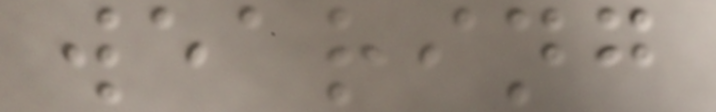wearing
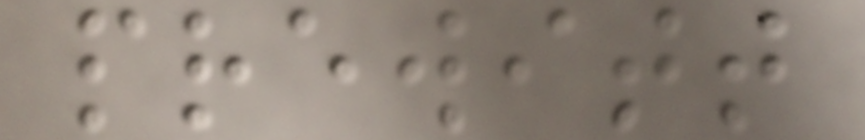prewitt
